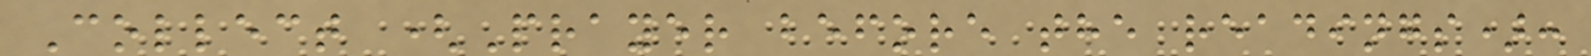Collect (Prayer before the readings):
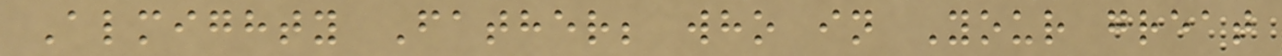Almighty Father; who in Your great
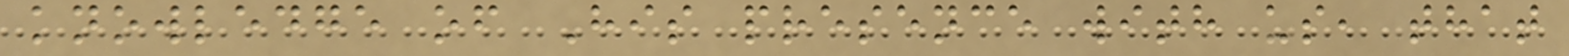knowledge of His presence with us, that
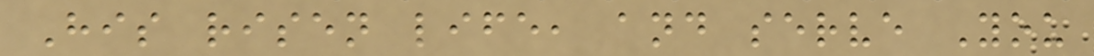His risen life, and serve You
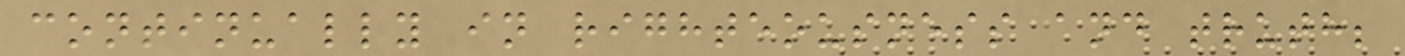continually in righteousness and truth;
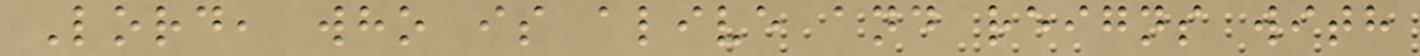Lord, who is alive and reigns with
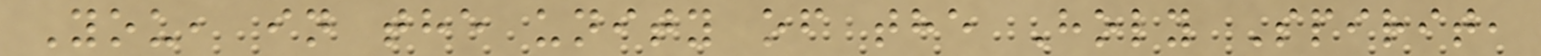You, in the unity of the Holy Spirit,
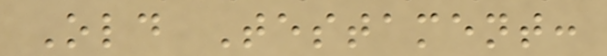Old Testament:
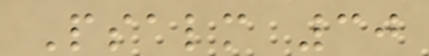Psalm 30
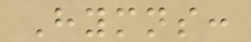Hymns:
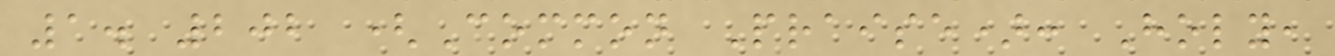1. 202 (Common Praise): Holy,
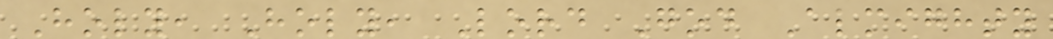Holy, Holy, Lord God Almighty
